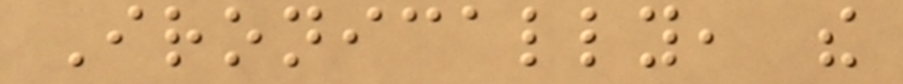Ironically, the
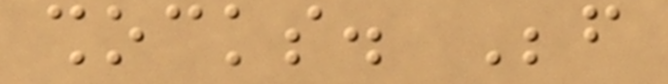shocks. Before
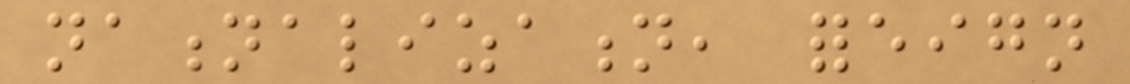nationalization, foreign
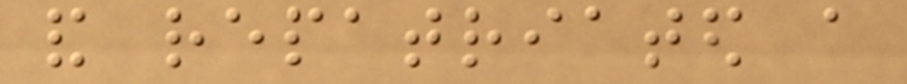and repatriated a
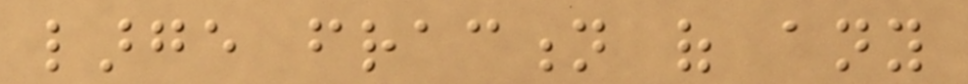large fraction of any
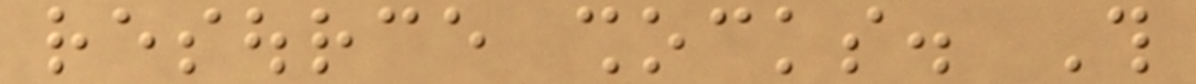resource shocks. This
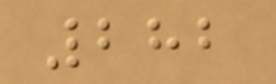282
